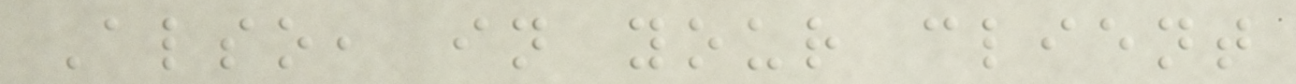Also, in your client
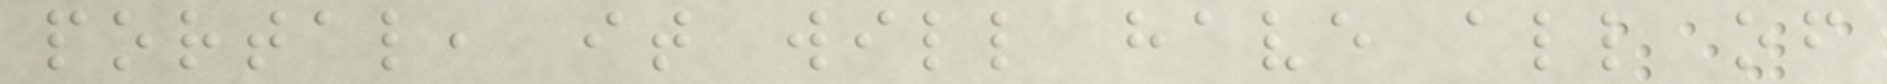portal, it will have all of
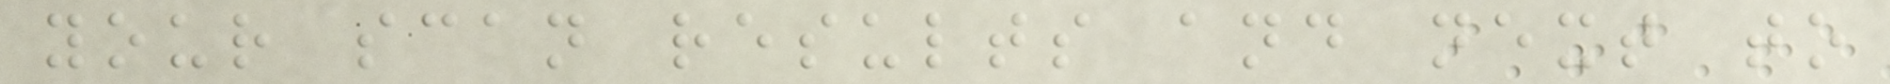your scan results and next to
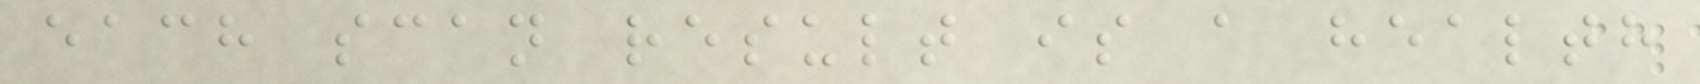each scan result is a health
